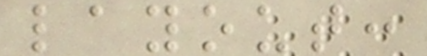layout:
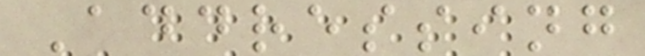Addressing
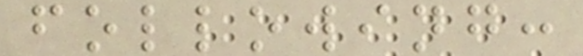following:
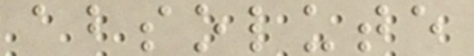absolute
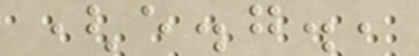(e.g.,
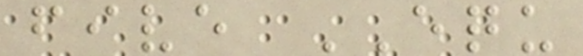five EQU
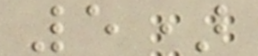5)
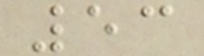53
